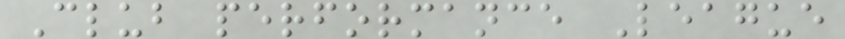Club performance League
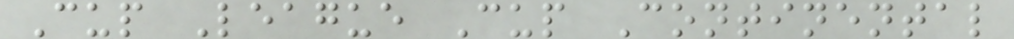Cup League Cup Continental
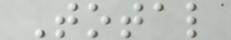Total
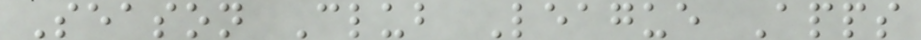Season Club League Apps
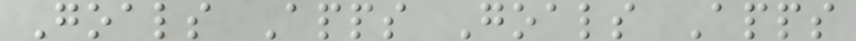Goals Apps Goals Apps
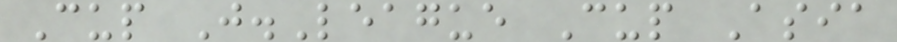Cup J.League Cup Asia
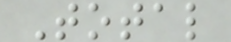Total
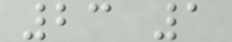23 1
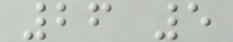26 5
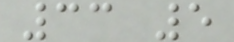33 5
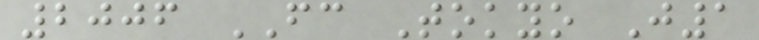2006 FC Tokyo J1
